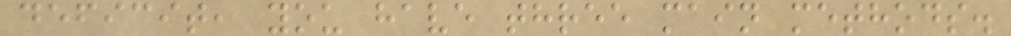deficit, you have three main methods.
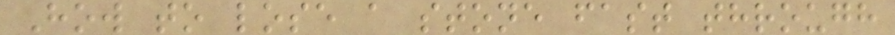How to lose a stone fast through
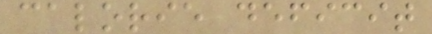calorie deficit
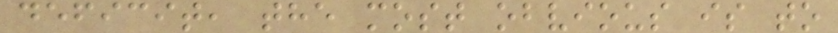deficit, the most obvious is to
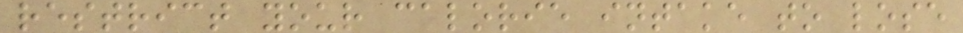restrict your calorie intake to lose
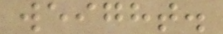weight.
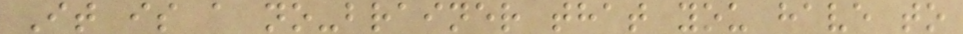It is a no-brainer that you have to
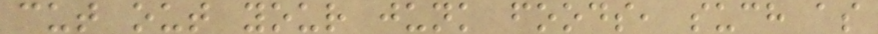cut out your junk foods, such as
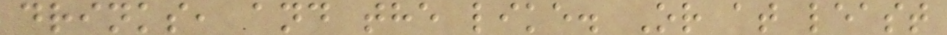drinks, and the like. Or at least
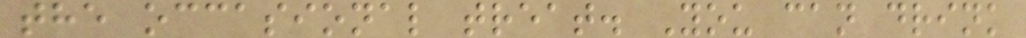the occasional treat. You can drink
